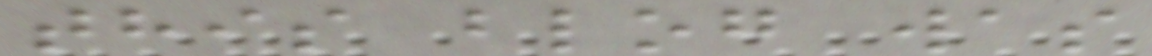this blog was
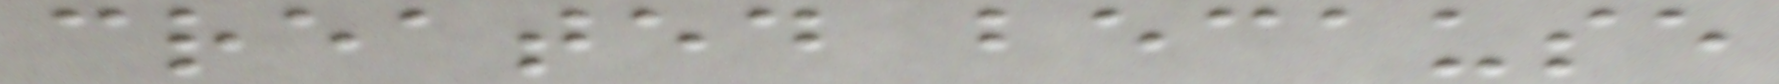created because
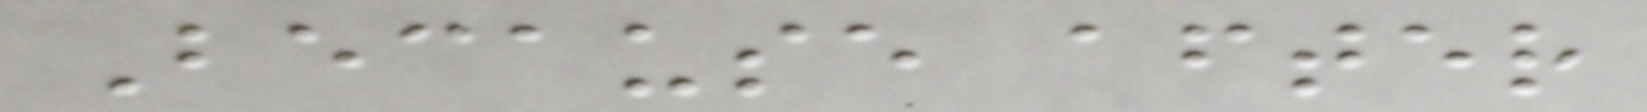Because after
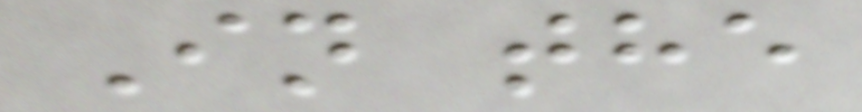In the
